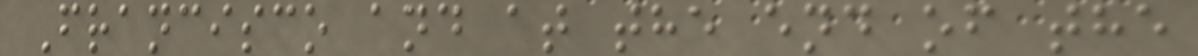Francisco and at the end of the
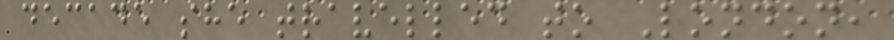decade she travelled to London,
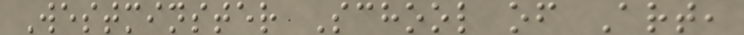Westminster School of Art,
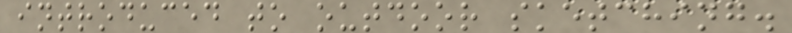introduced to outdoor sketching.
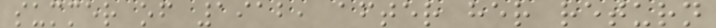summer of 1912, after her return
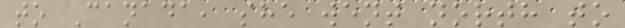to Canada, she went north to
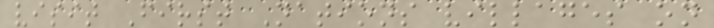visit First Nations villages on
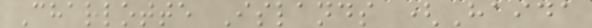Charlotte Islands (Haida
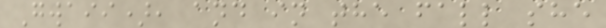Gwaii), and in the fall she
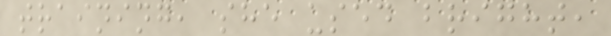training, she used bright,
